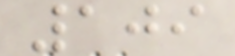109
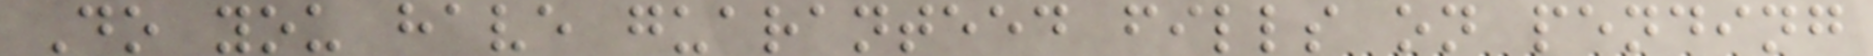Do you have guaranteed fills on pending
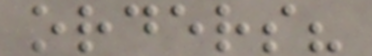orders?
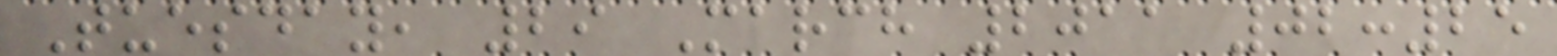Tuesday, 29 March 2011 02:25
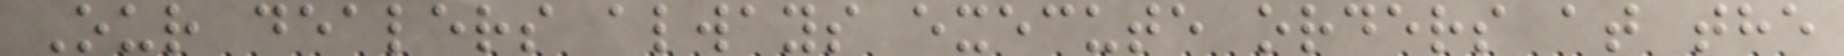Our dealers always execute orders at the
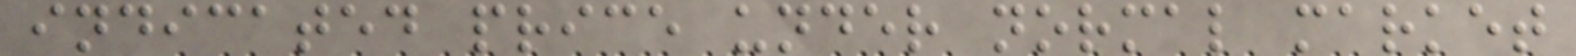indicated price under normal market
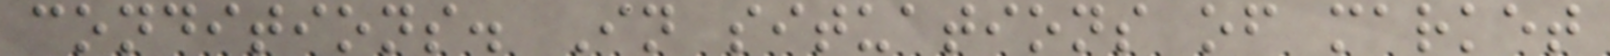conditions. In situations of market
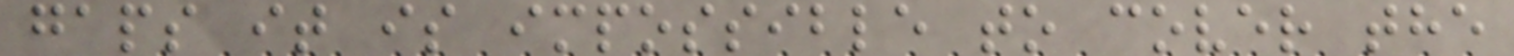gaps it is impossible to cover the
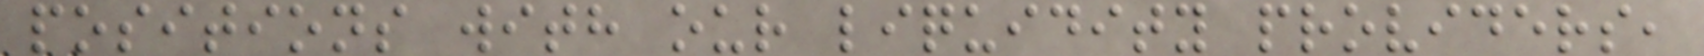positions with our liquidity providers,
